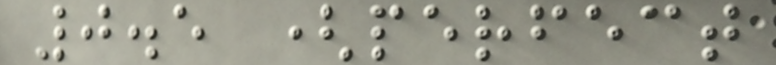0.5 (perfect
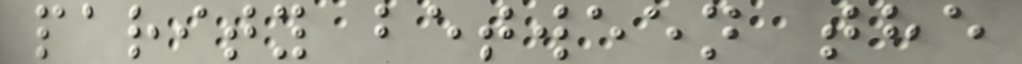parity between the
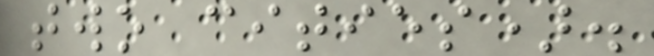two cities).
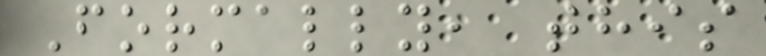Formally, this
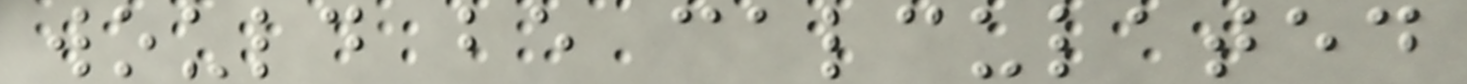would be calculated
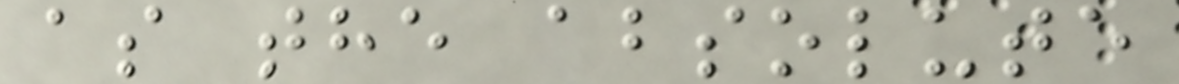as the absolute
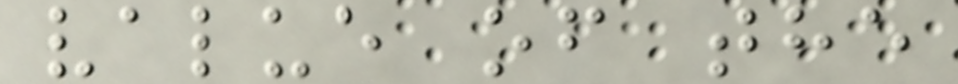value of the
